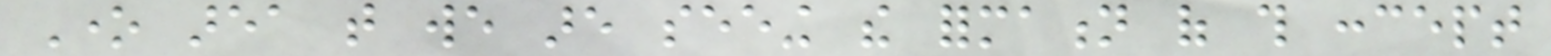One area that we are seeing the formation of this concept
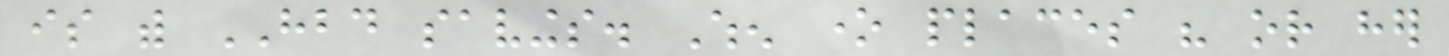is with HBD savings. When one places his or her
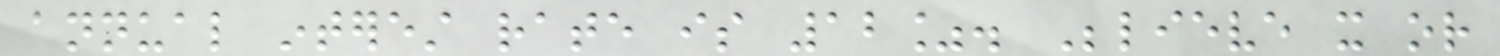annual interest rate is 12%. Believe it or
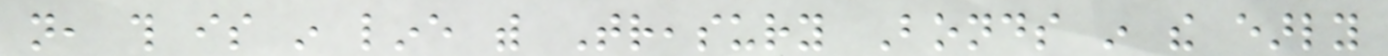not, this is in line with Treasury Bonds in the early
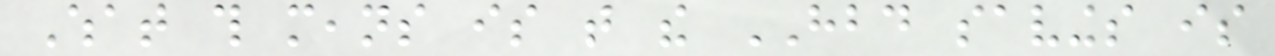What this means is that the HBD savings is
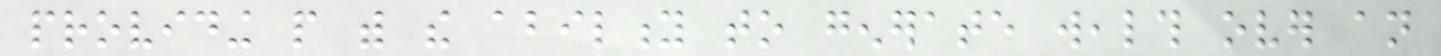providing people with the ability to generate wealth over an
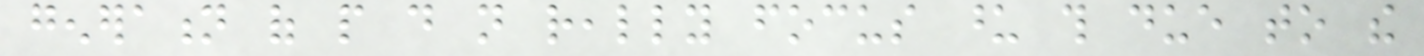generation of people do not really focus upon this due to the
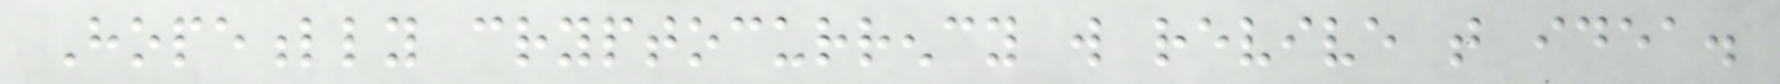Hopefully cryptocurrency will revive that idea.
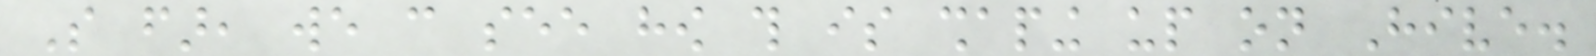So far, we can see how this is shaping up on Hive.
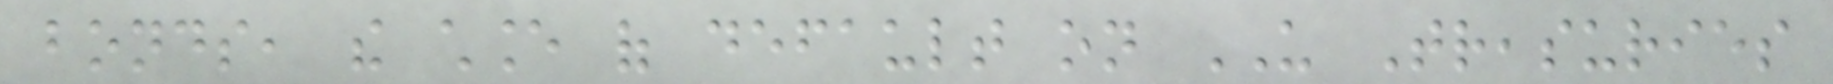bonds, the chance of default on US Treasuries
